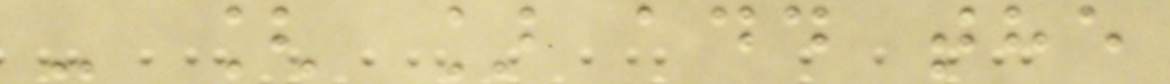- [ ] add the
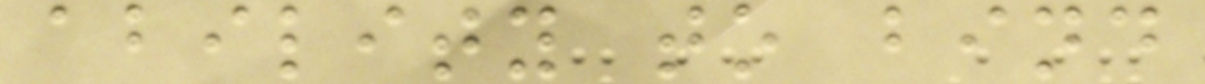ability to bind
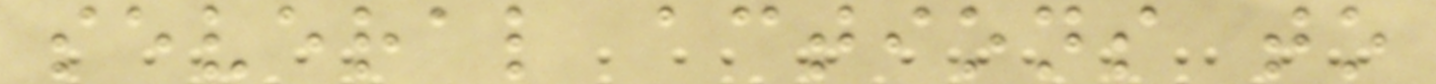several actions to
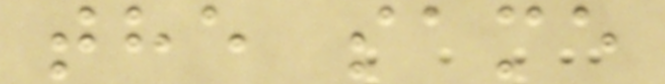the same
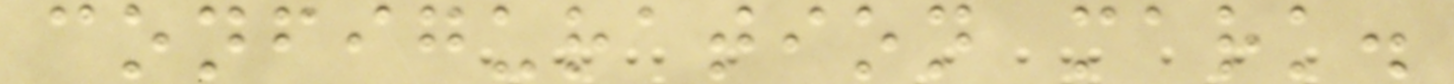configuration mark.
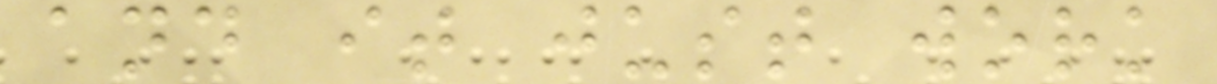and it just work
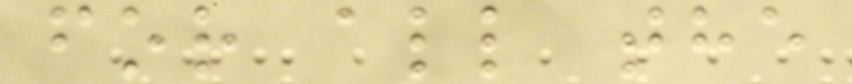for all the
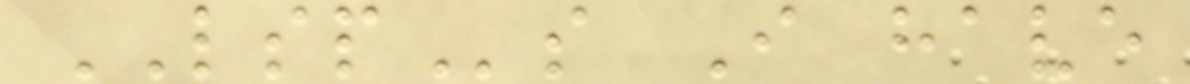LSPs I have
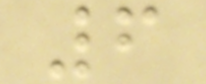6
